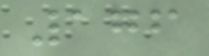176
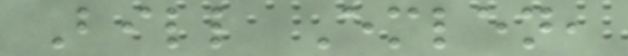Bill Emlen,
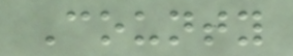County
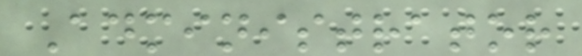Administrator
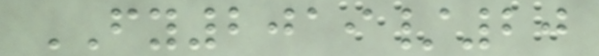FY2019/20
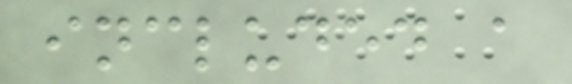included a
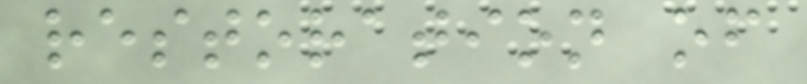restoration of
